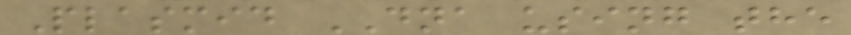Plasmid DNA using the
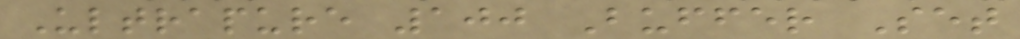Ultrapure 100 Buffer Set
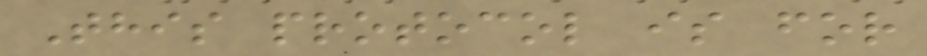This protocol is for
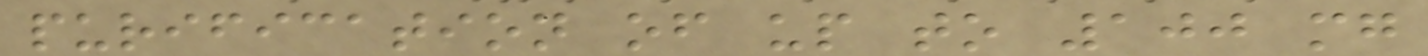purification of up to 100 mg
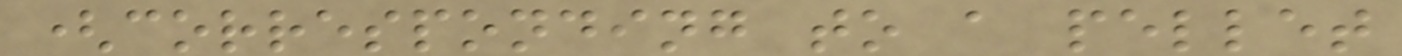(corresponding to a pellet
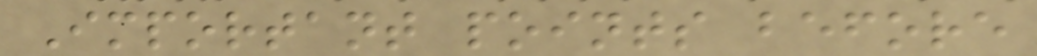Important points before
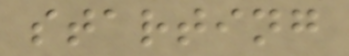starting
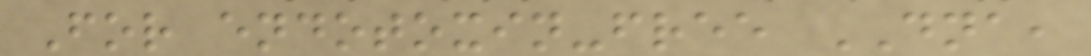For endotoxin-free DNA,
